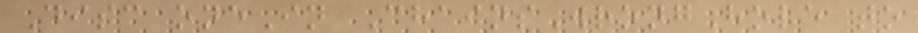Disc oneIn ChainsWrongHole to
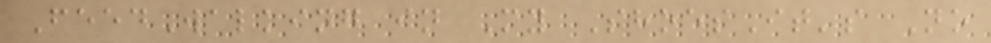FeedWalking in My ShoesIt's No
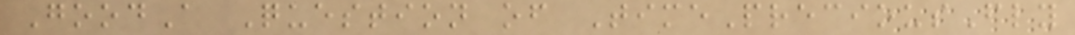GoodA Question of TimePreciousFly
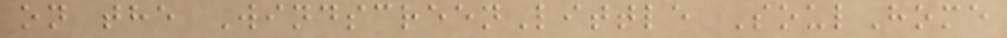on the WindscreenLittle SoulHome
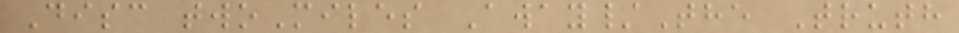Disc twoMiles Away/The Truth
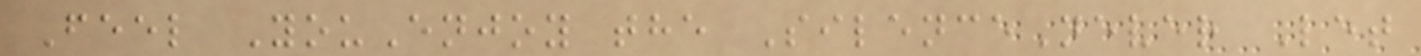Feel YouEnjoy the SilenceNever Let
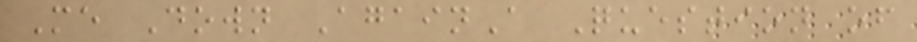Me Down AgainA Question of
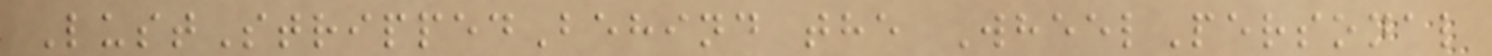LustStrippedBehind the WheelPersonal
